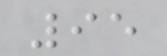95
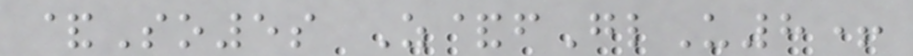&So5s Z&fGlU8+
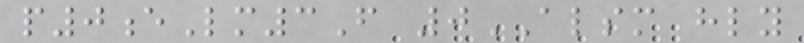p0eLm3F 0ALSM hly
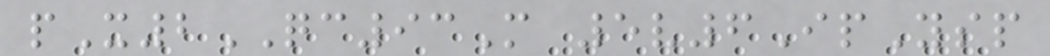pX2QC93M 5v6IpYsp
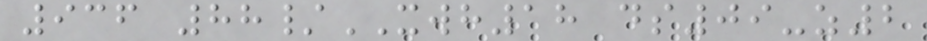936 88/XWH18 ds09-z2
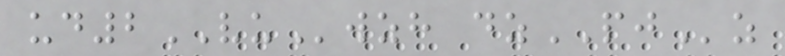ud2VUwzh dzPJz
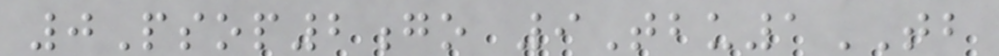0Psop2go 9Tbu1TB
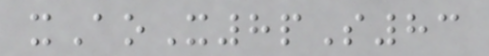xAoX8pS83
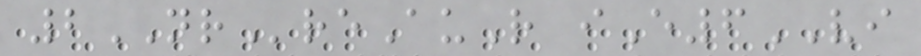2NRreAuR iE6VI
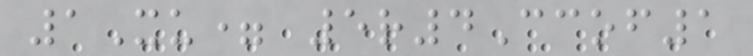1Xu= 5r4Ccof1
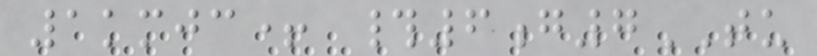1kmjc+ #6g7TU
